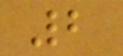2
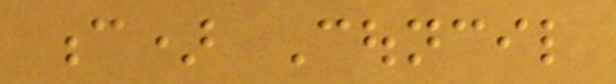c) Council
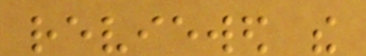reviewed the
